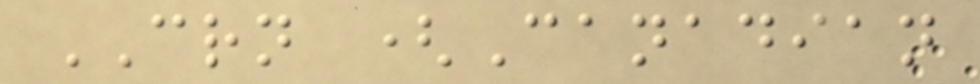CRN (Canadian
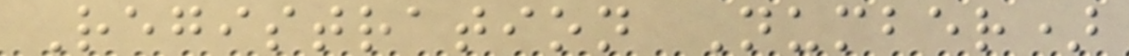Registration Number)
